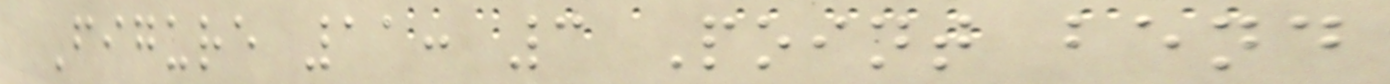Figure 11: 3 Point bend
